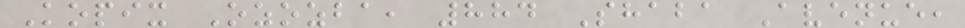Kopix Ozozba, 884 Shaba Avenue,
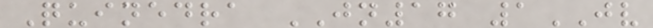Quinedra JN17 1JV
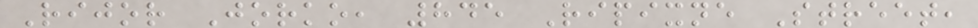Rijor Jorko, 845 Ripixne Street,
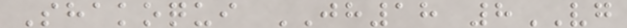Shakoqui JH18 8VG
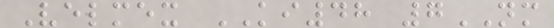Velmex KI48 7NM
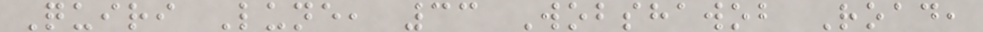Quiri Lune, 33 Wobshawob Road,
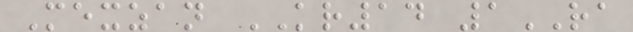Mexzan KR14 1RA
